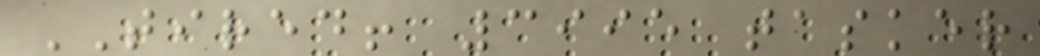TIRED! 3995 tasker
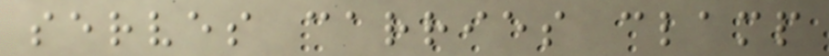serves carries clamp
